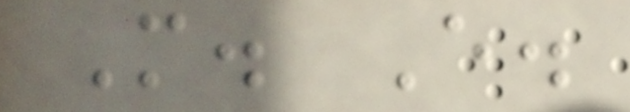M. E.
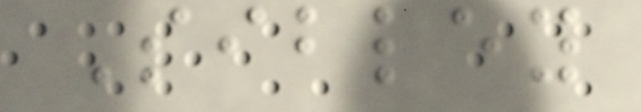Sibley
